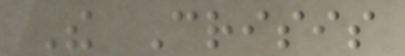The Crisis
